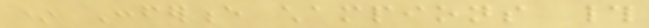* Conference champions #
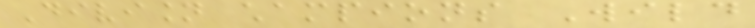Division champions Wild
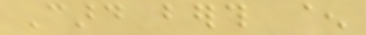Card berth ^
